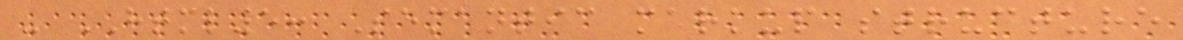- HTML5: Semantic markup structure
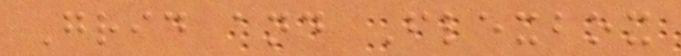Grid and Flexbox
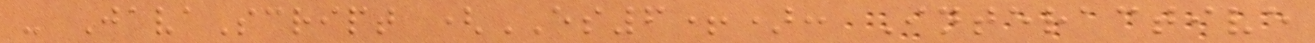- JavaScript (ES6+): Interactive
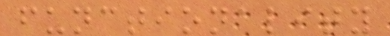functionality
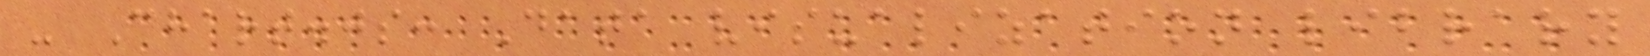- Chart.js: Data visualization library
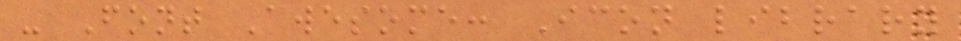- Font Awesome: Icon library
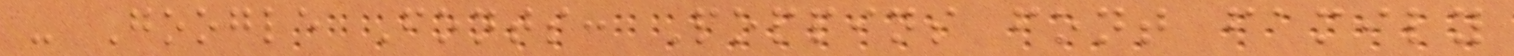- Google Fonts: Poppins font family
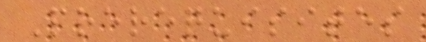Prerequisites
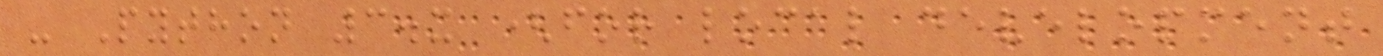- Python 3.x (for local development
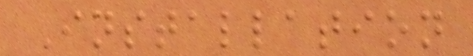Installation
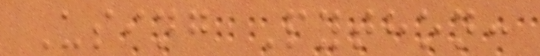Using Python:
